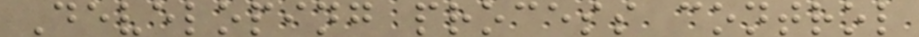Developing process control
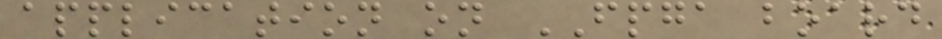application on FPGA board
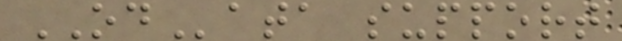OData support
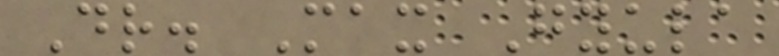Dr. Max Gyula
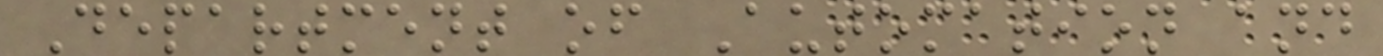Department of Automation and
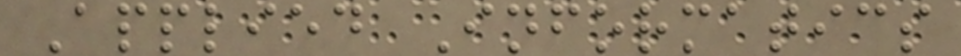Applied Informatics
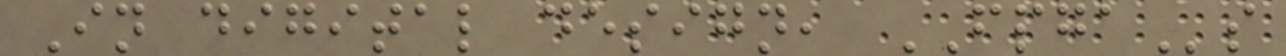In digital design, FPGAs
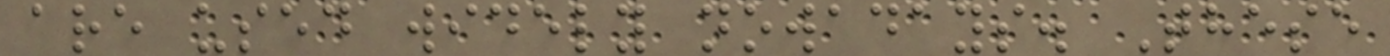are used widely nowadays. These
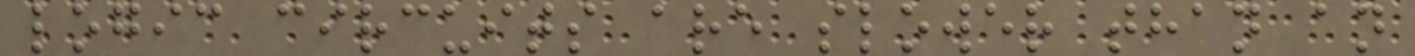logic circuits are slower than an
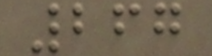267
